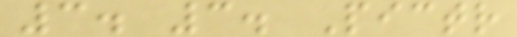3. 3. Pictr
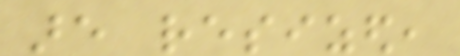are resized,
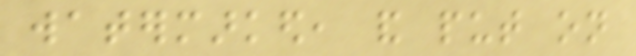watermarked, and put on
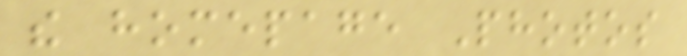the homepage Photos
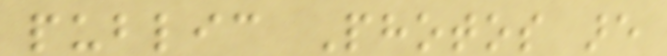public Photos are
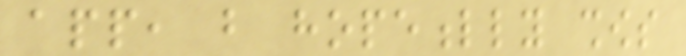app, but hopefully shows
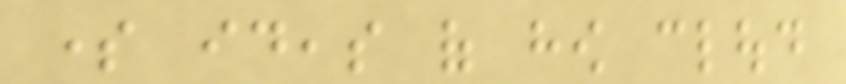some ideas of how cloud
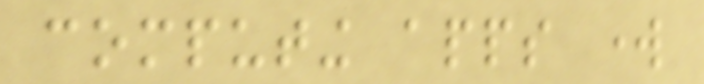computing apps work
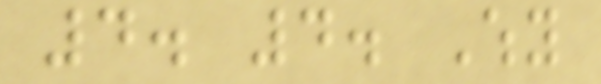4. 4. Why
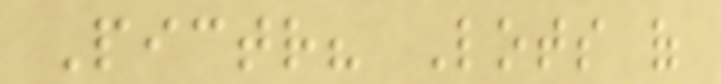Pictr? Lots of
